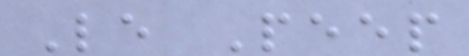Le Peep
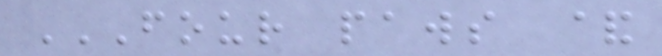FOUR PAWS &
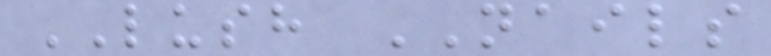LUSH NAILS
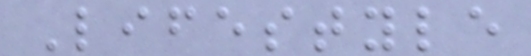Lifestyle
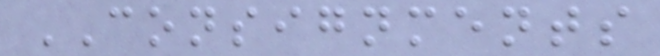CONSIGNMENTS
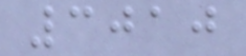3010
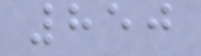850
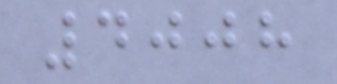4008
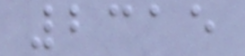2315
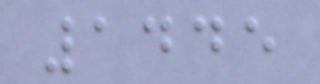1445
